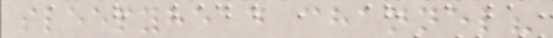sleepyhead channel?
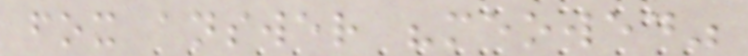fox answer "meowed"
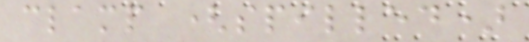clamp (spilled)
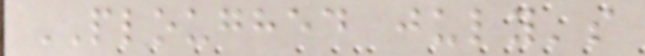PLOUGHED july's
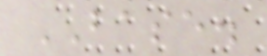BASE.
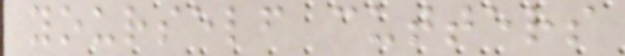yourself cutters
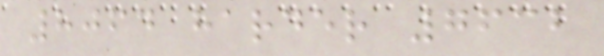8064 harder 7632
